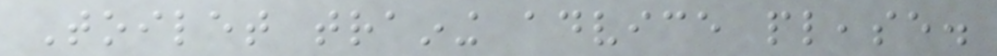Toilet training advice please.
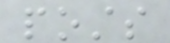posts
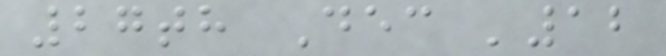27th Dec '12
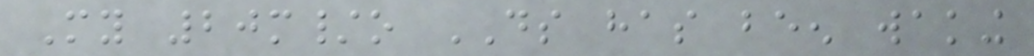My 20m/o DS has been waking
